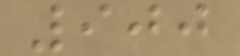900
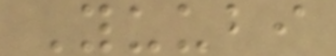Yuubi
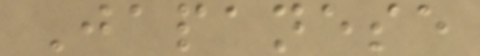Japanese
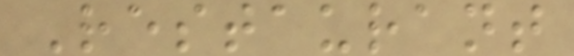Restaurant
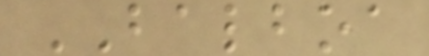BALBOA
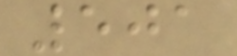501
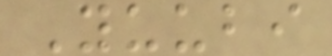Yuubi
